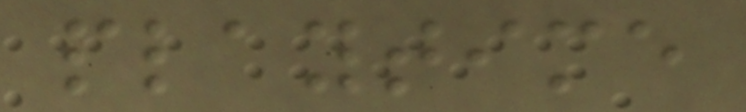playtime
